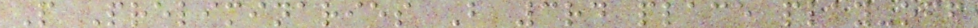P Preliminaries B 3rd place play-off
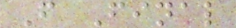F Final
